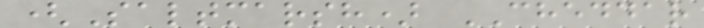(Saltmarsh) CHEDDAR
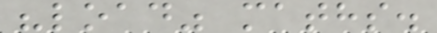"load" maths.
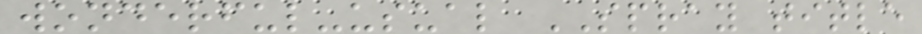wonderful-usual SPRAY title
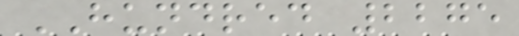HUNDRED 2275
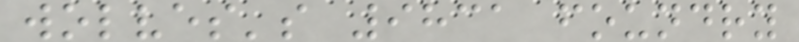wolves's 9831 foundry
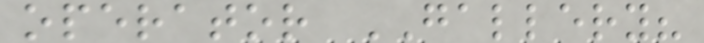operator GALLERY?
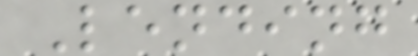Lending
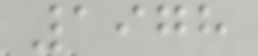1978
